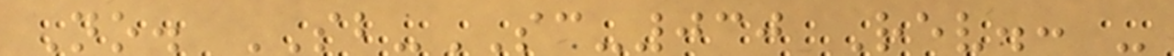No. SB-SC-030 Rev.: -
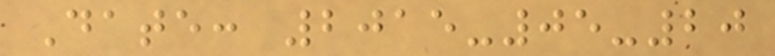Date: 2015-05-20
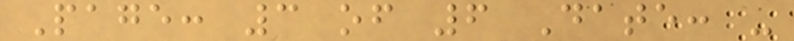Page: 3 of 6 Date: -
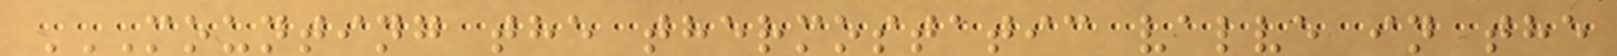MOUNTING THE THERMOSTATIC VALVE IN THE
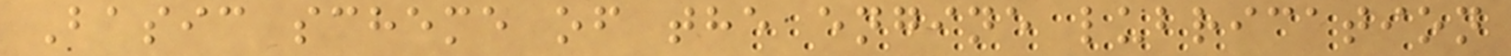Basic scheme of the engine lubrication
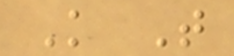K T
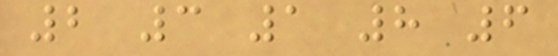2 3 1 8 6
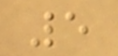5
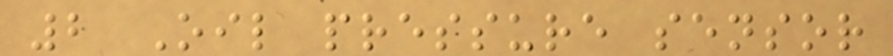2 Oil pressure sensor
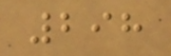298
